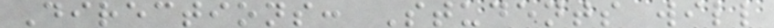Directions: Students will
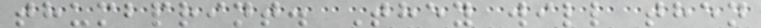thumbprint. They will then
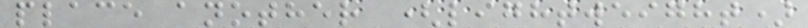place another (lightweight)
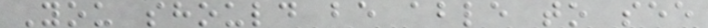You should be able to see
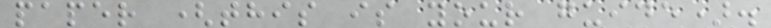paper (this is your guide).
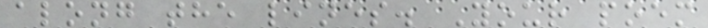along the lines. Your poem
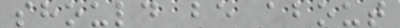should be about
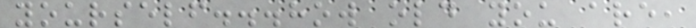yourself...how old you are,
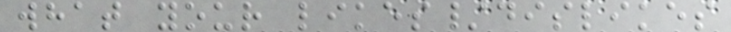what your likes/dislikes
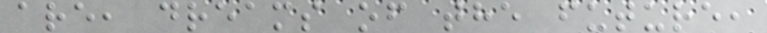are, dreams of the future,
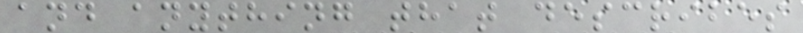and anything that describes
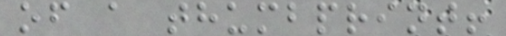of a thumbprint!
